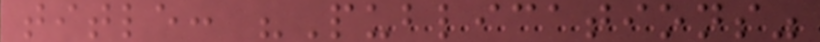title: "Publications"
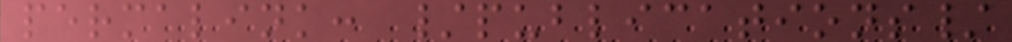permalink: /publications/
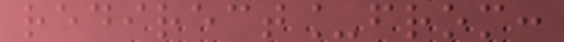redirect_from:
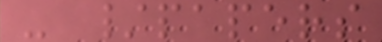- /papers
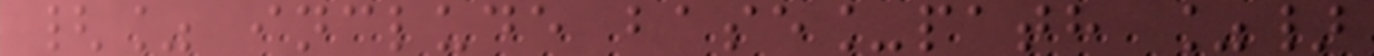{% include base_path %}
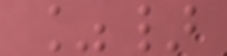%}
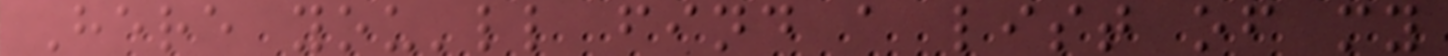Here you'll find a list of my
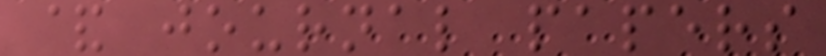& journal papers
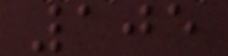105
